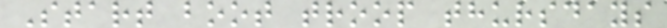Start boot troop thursdays
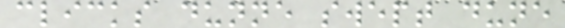clicks dunne swept dune
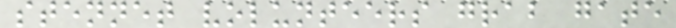stennet volunteers grab gate
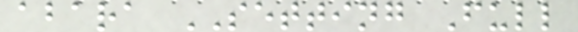abara SETTING Full
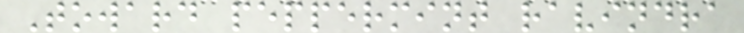Toward peppermint ravindra
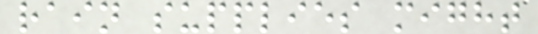rain supplies might
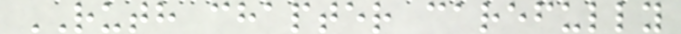RUTH chapter carefully
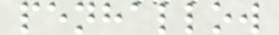penhallow
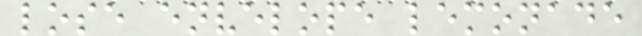lose envelope lemonade
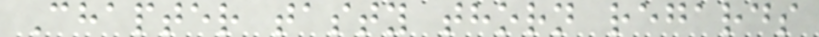Chapter tasty thorn regards
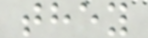they
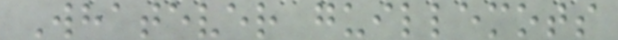Whatever guillemots
